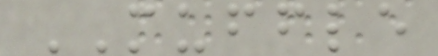MUFFLE
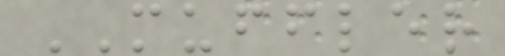MUFFLER
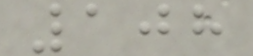108
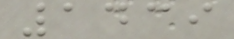1439
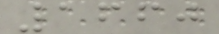1660
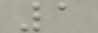1
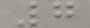7
